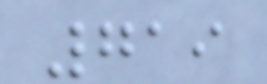719
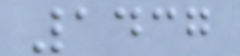1437
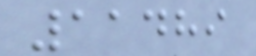11489
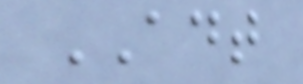ADT
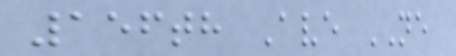156th Ave NE
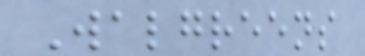Walgreens
